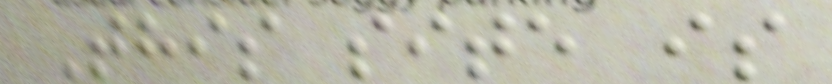This site is
